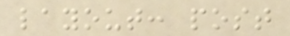layout: post
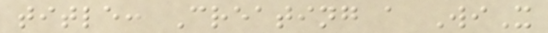title: Creating a WiX
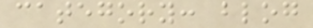category: blog
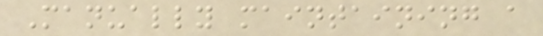Manually maintaining a
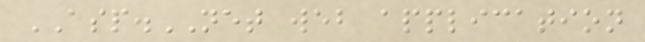ASP.NET web application
